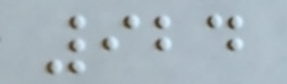924
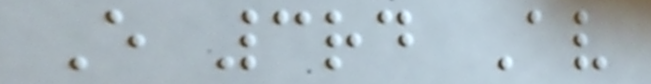E 3rd Av
